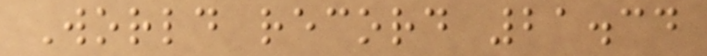World record 21.34
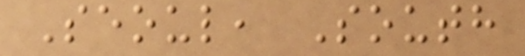Seoul, South
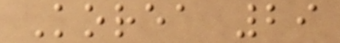Korea 29
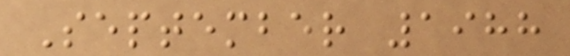September 1988
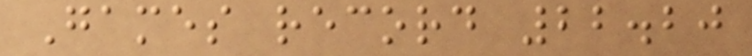Games record 22.20
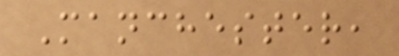Manchester,
